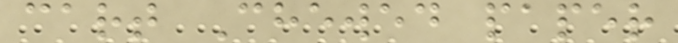cart Chewed paper
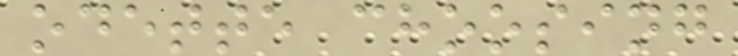odette choosing
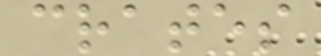crates
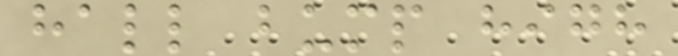hall bump high
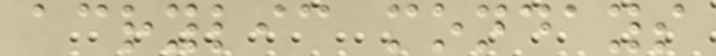acrylic mondays
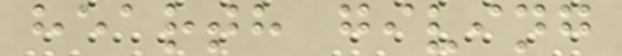hearth giving
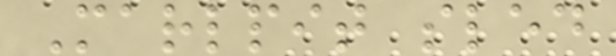Marlpit sled
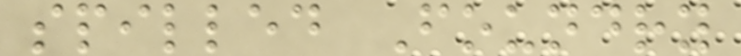spilled Foundry
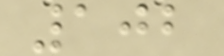102
